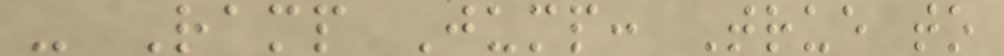- Ramp Jump: True to
